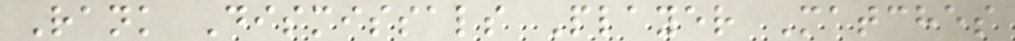Rank Dismissals Player Matches
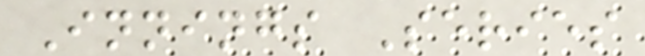Innings Series
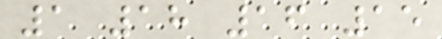1 18 16 15
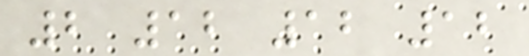2 12 12 12
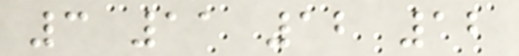3 11 12 12
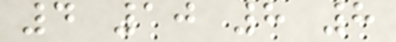4 10 8 8
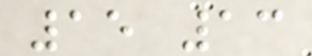15 13
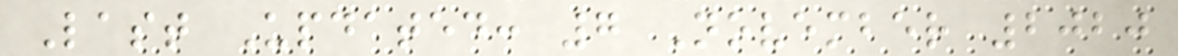Last Updated: 7 November 2020
